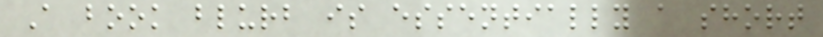A book blurb is essentially a short
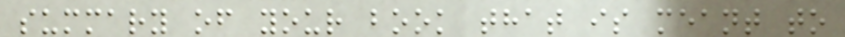summary of your book that is meant to
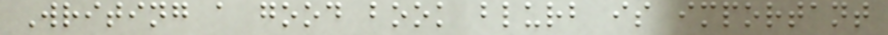Writing a good book blurb is important
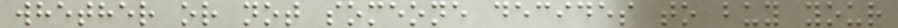whether or not someone decides to buy your
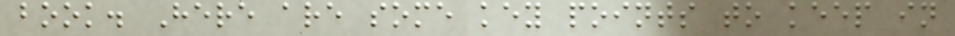book. Here are some key points to keep in
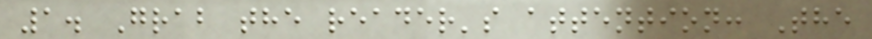1. Grab the reader's attention: The
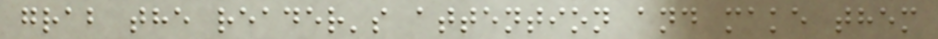grab the reader's attention and make them
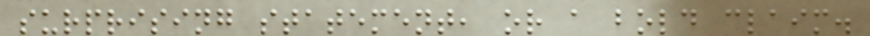surprising statement, or a bold claim.
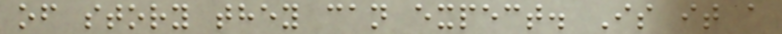of story they can expect. Is it a
